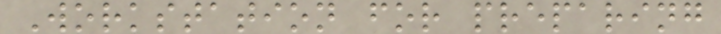Workstation for preparing
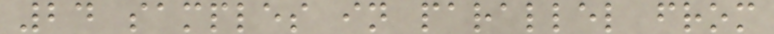24 samples in parallel from
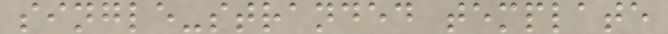single-stranded template
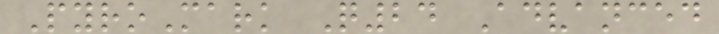PyroMark Q24 Advanced
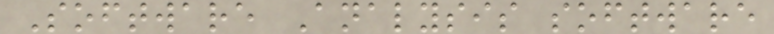Software Analysis software
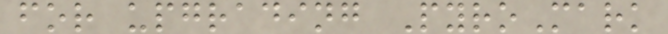for upgrading PyroMark
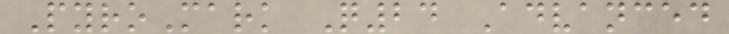PyroMark Q24 Advanced
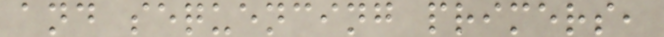and sequencing primers,
